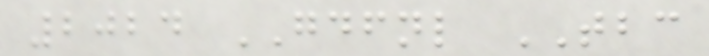2024 GDFNL TBC
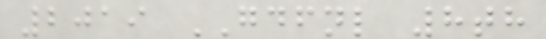2019 GDFNL 8th
